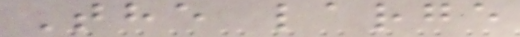The large
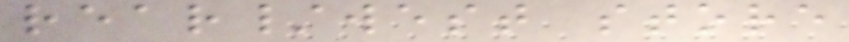rear/west store
